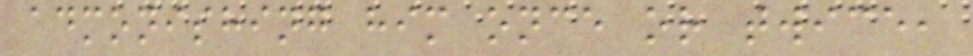admonishing him once or twice,
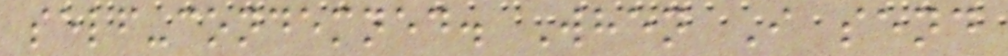self-condemned. When I send
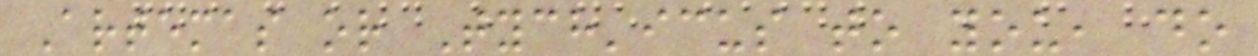Artemas or Tych'icus to you, do
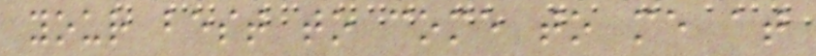your best to come to me at
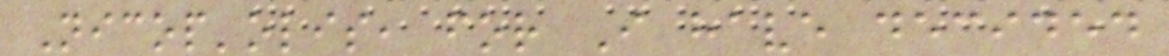Nicop'olis, for I have decided
